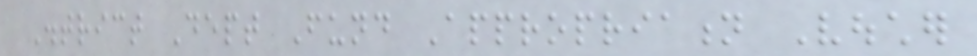District Dept Fund Appropriation Voucher
